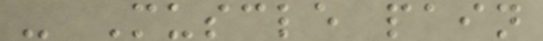- Muscle pain
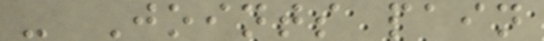- Joints pain
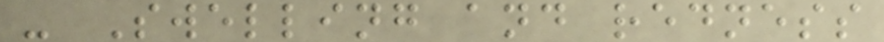- Swelling and redness
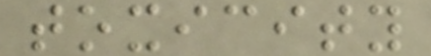toxicity
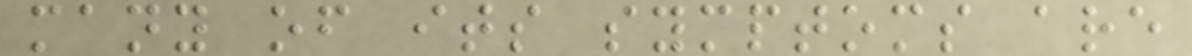many of its symptoms are
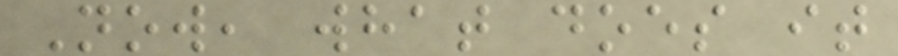Now, what does it
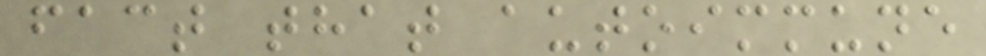fact that autoimmune
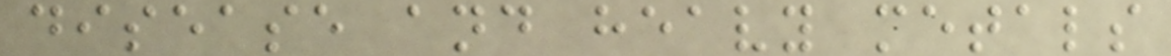disease and heavy metals
